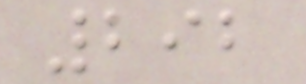292
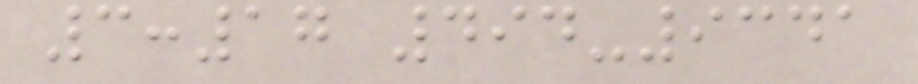3:17 494-9341
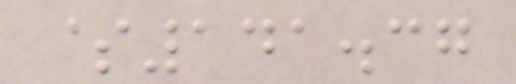$141.37
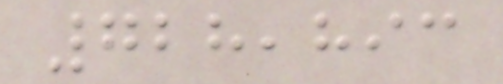728,893
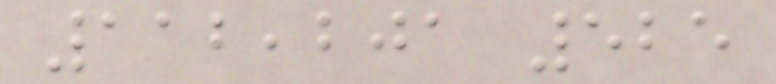112,201 525
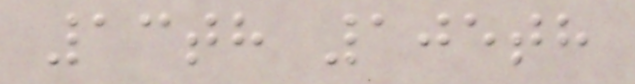13th 105th
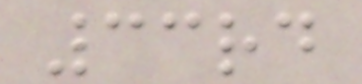33rd
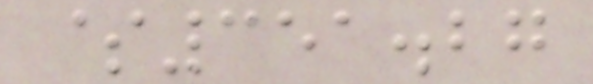$351.27
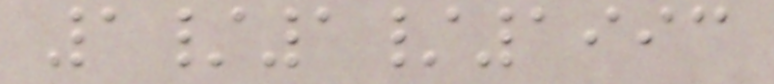1/1/1993
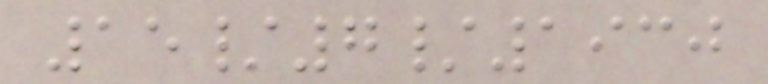15/7/1930
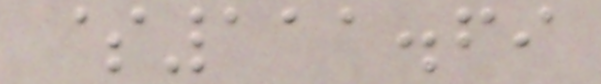$111.69
